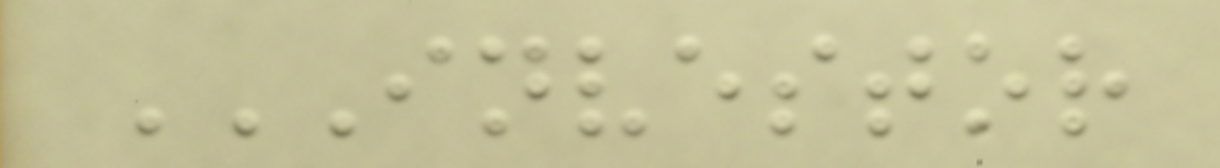INVESTOR
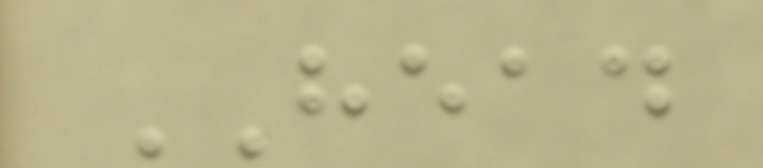HEAD
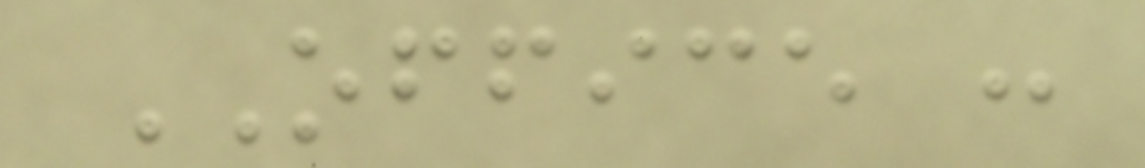OFFICE :
